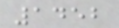1452
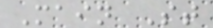Main St
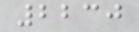2230
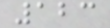123
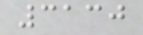3130
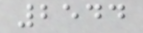2544
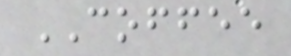COFFEE
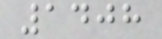1408
